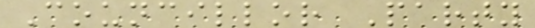Councillor Party
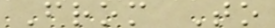From To
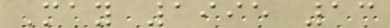May 1995 13
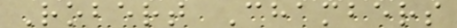Robert Chambers
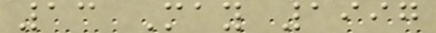13 May 1997
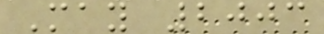May 2003
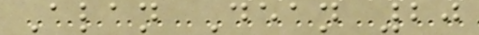Alan Dean 20
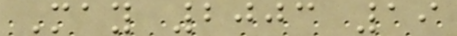May 2003 19
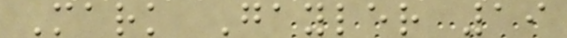Mark Gayler 19
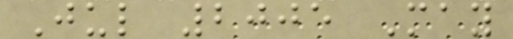Jul 2005 May
